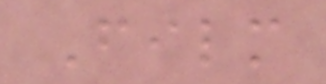Film
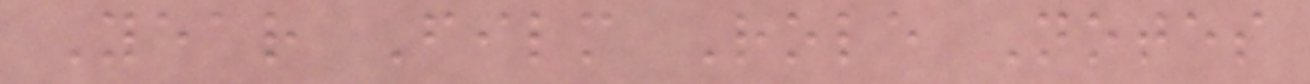Year Film Role Notes
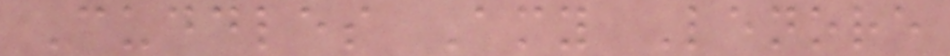Cuddles Amy Lenore
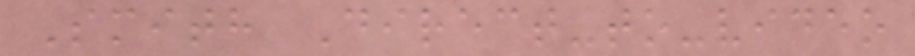Smith Direct-to-video
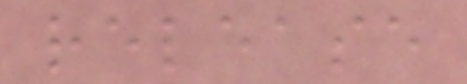release
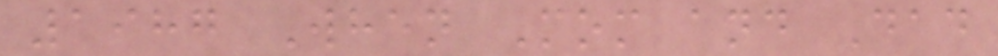1987 When Mom and Dad
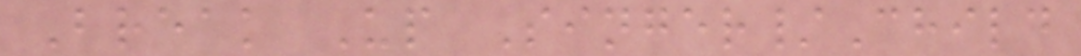Break Up Singer/Child
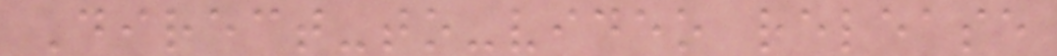Direct-to-video release
